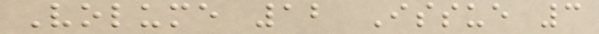Volume 12 Issue 3
